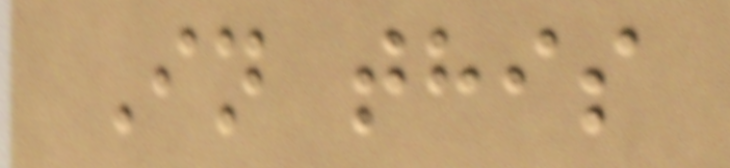In this
